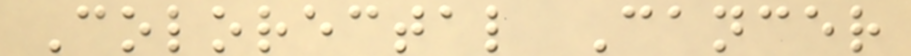Colorectal Cancer
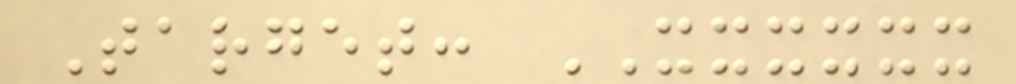Target: XXXXXX
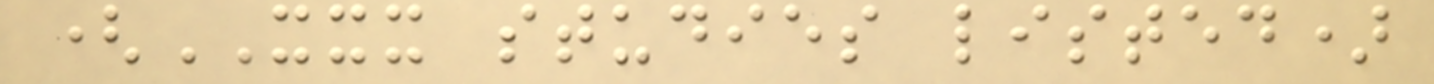(XXX studies listed)
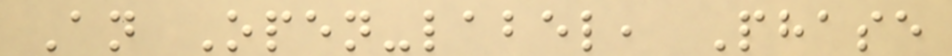An Open-label, Phase
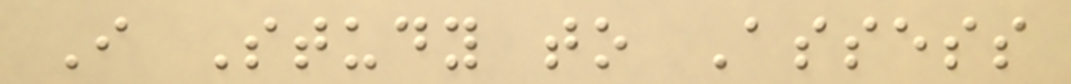I Study to Assess
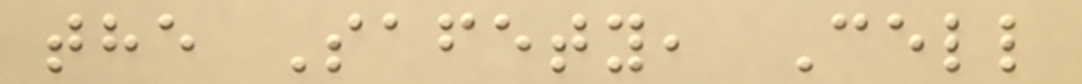the Safety, Cell
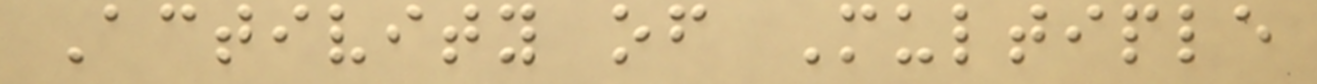Activity of Multiple
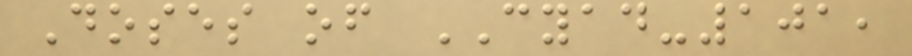Doses of CYAD-101,
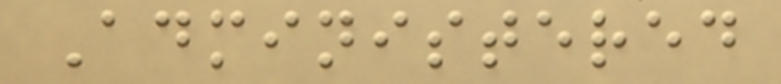Administered
